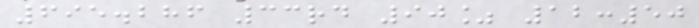695.286 33rd 90% 12:50
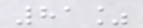81%
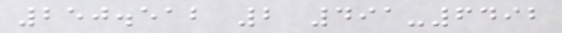250.512 2 491-6492
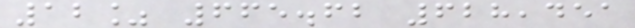12% 665.62 628,451
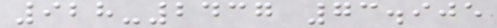928-2437 73.905
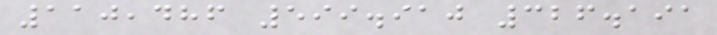110,486 599.910 326.191
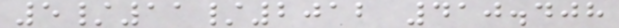5/11/2012 410.408
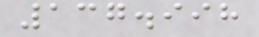137.998
